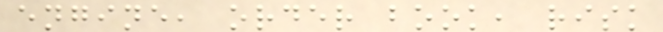engine, order book, risk
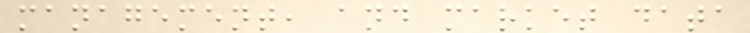management, and market data
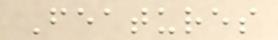Features
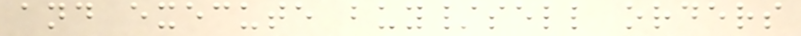and execute buy/sell orders
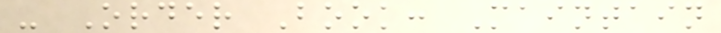- Order Book: Maintain
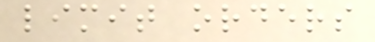limit orders
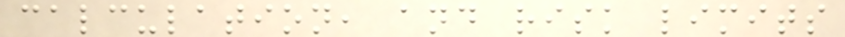calculation, and risk limits
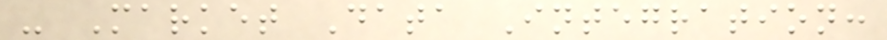- Market Data Integration:
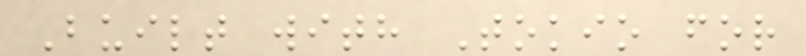Built with Tokio for
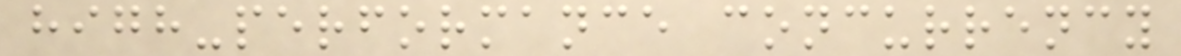high-performance concurrency
